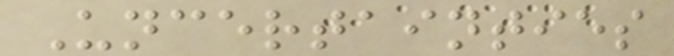Uncertainties
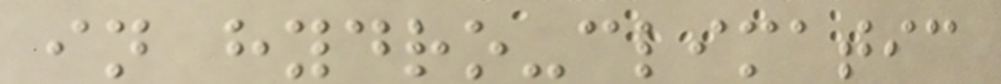in hydro-climatic
